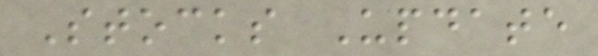Stocks Update
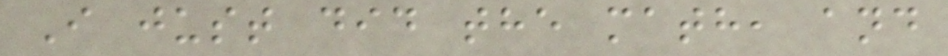I just did the math, and
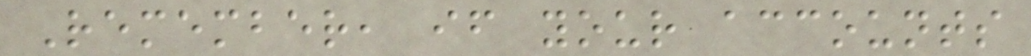Remember, if your accounts
